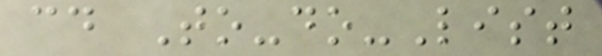cd To-do-List
